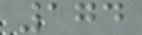174
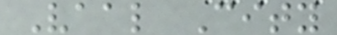Vaal City
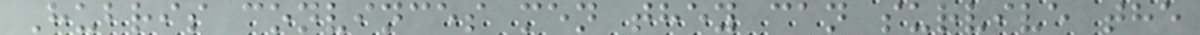Hubris convinces men they can survive the
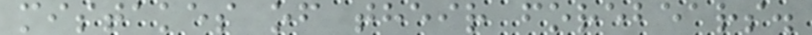mistakes of their forebears.
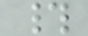#
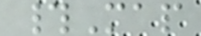#Map
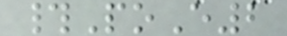#PoE2
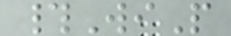#WiP
